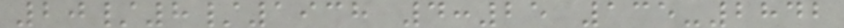20/8/1938 4:25 135-2842
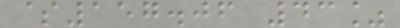$157.06 43%
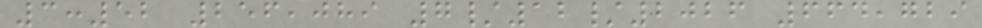3:52 256,089 7/12/2026 664,729
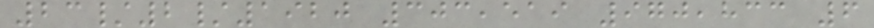23/2/1920 303,519 970,833 6
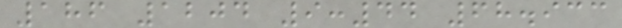186 1204 9:44 68.933
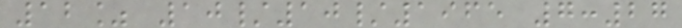12% 10/10/1965 7:27
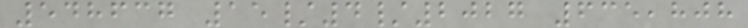548637 15/4/2027 635,808
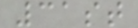31st
